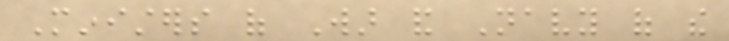Ministers of War and Navy of the
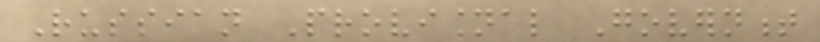Russian Provisional Government
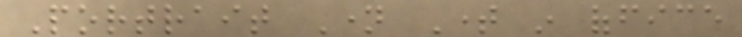Portrait Name Time in office
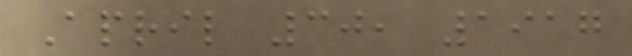April 30, 1917
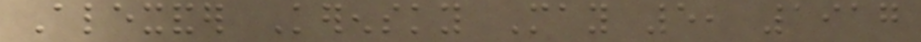Alexander Kerensky May 5, 1917
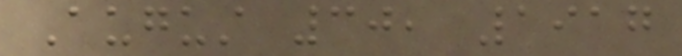August 30, 1917
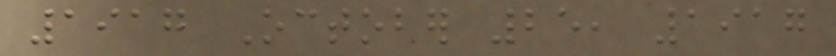1917 October 25, 1917
